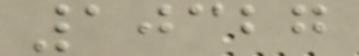10327
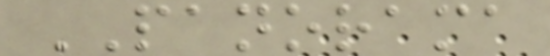PANORAMA
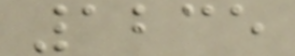1235
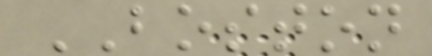BOSTON
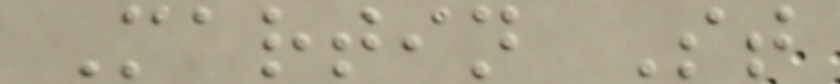Martin St
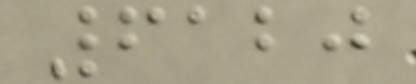6120
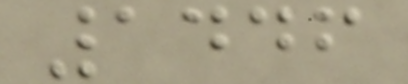1446
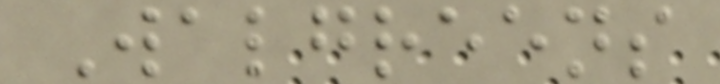Walgreens
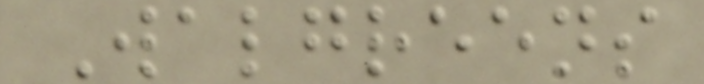Walgreens
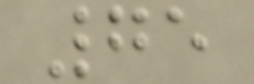75
